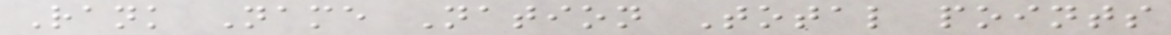Rank Name Nation Total points
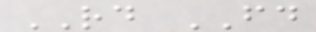RD FD
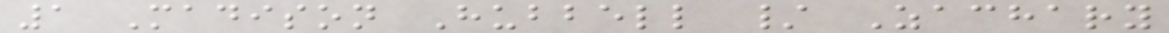1 Madison Hubbell / Zachary
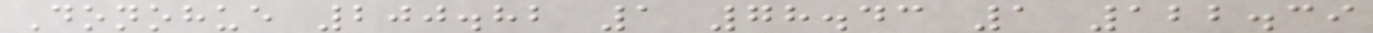Donohue 200.82 1 78.43 1 122.39
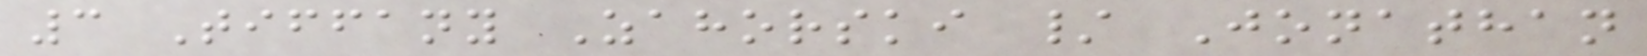3 Tiffany Zahorski / Jonathan
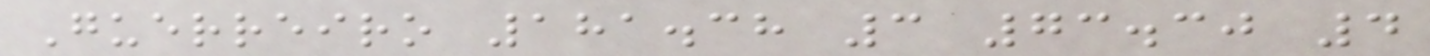Guerreiro 181.38 3 73.30 4
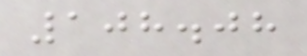108.08
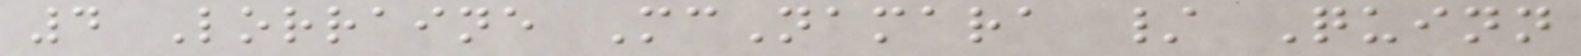4 Lorraine McNamara / Quinn
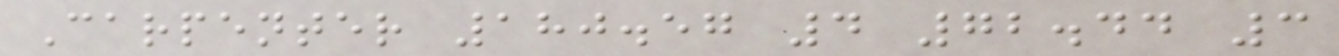Carpenter 180.57 4 72.44 3
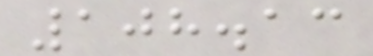108.13
